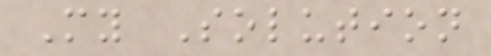My Solution
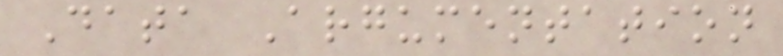Data Argumentation
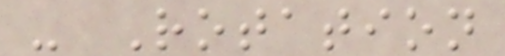- Rotation
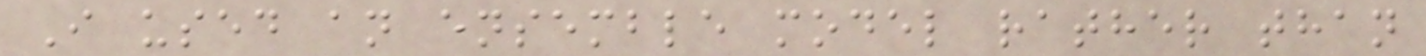I used an ensemble model rather than
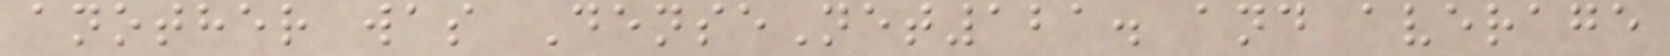another was DenseNet121. and average
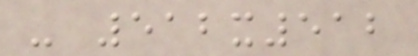- 512x512
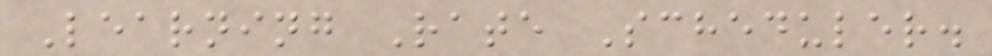Learning Rate Scheduler.
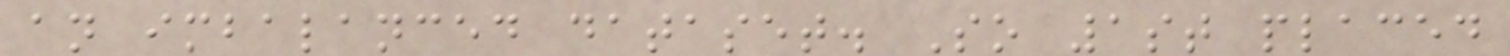an imbalanced dataset. So 1st placed
